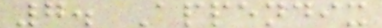7. Appendix
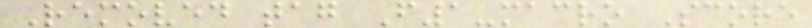Removed tag F1-macro Score
